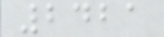2421
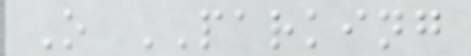O PARKING
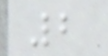2
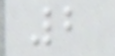2
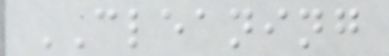CLEANING
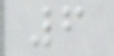6
